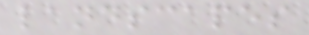landscapes
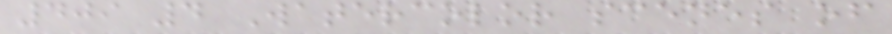409 4 Watercolor scenes of
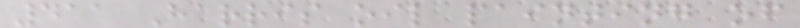411 Harris oil painting of
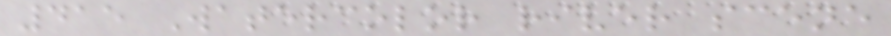415 Watercolor river scene
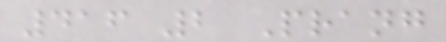416 2 Prang
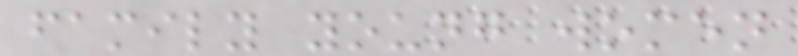family young women
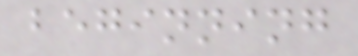beginning
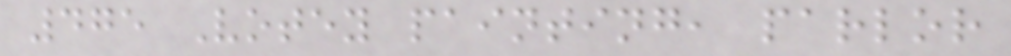475 Votey painting, parlor
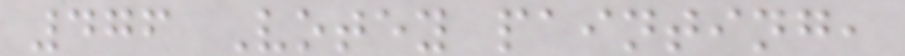476 Votey painting,
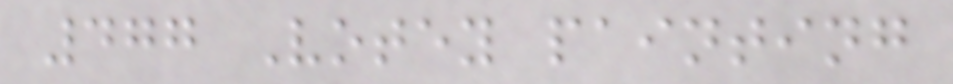477 Votey painting
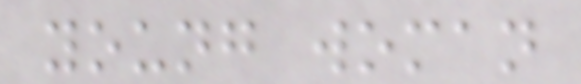young woman
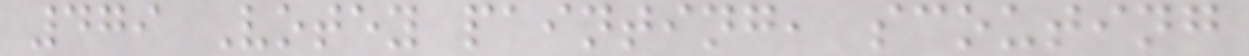479 Votey painting, scouting
